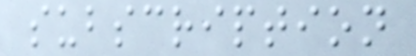subscription
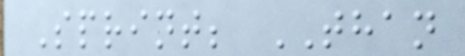Sprint; THAN
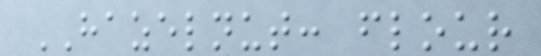HAZELNUT: flour
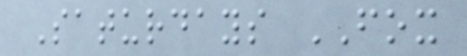Saturdays FOX
